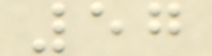57
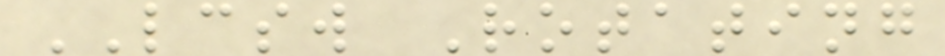LCSW Rotating
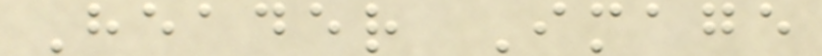Header Image
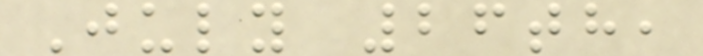July 26th,
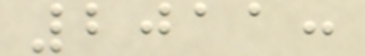2011:
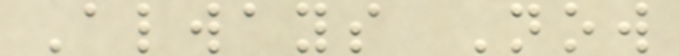Always Now
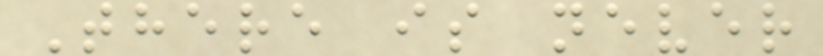There is never
